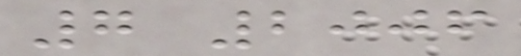7 2006
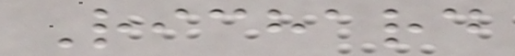Richard
